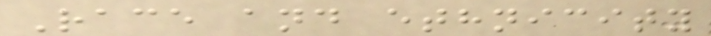Race and ethnicity
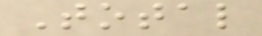Total
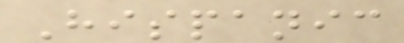Hispanic
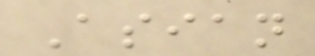Asian
